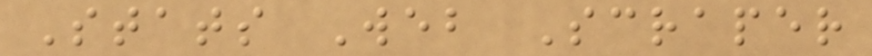Stats Web Scraper
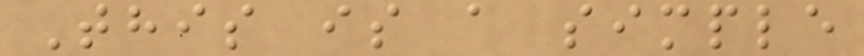This is a simple
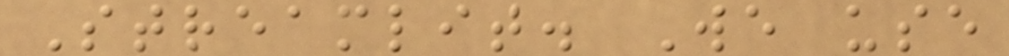Streamlit. We use
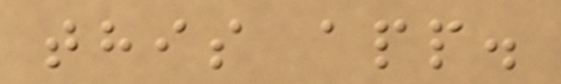this app.
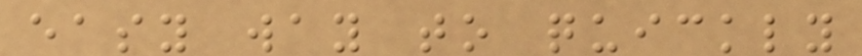easy way to quickly
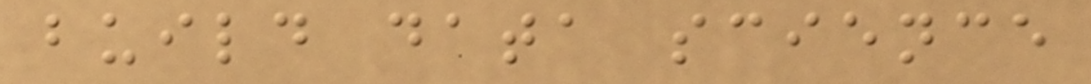build data science
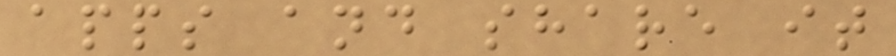apps and share it
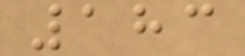183
